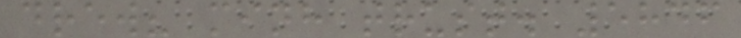drew? minh trust. 5846
